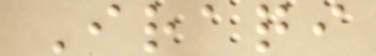Iraqi
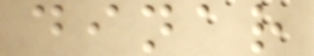dinar
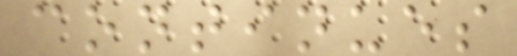continues
